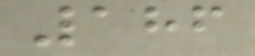186
